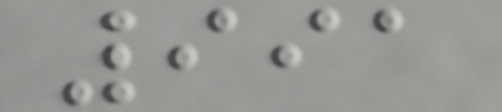991
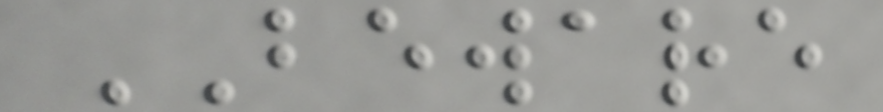BEWARE
